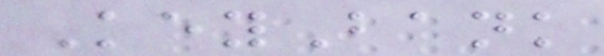KeyBank
